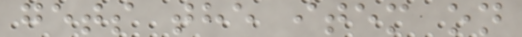gets the item on
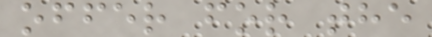offer for the
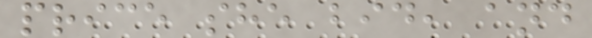price she bid, and
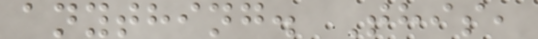anything. This,
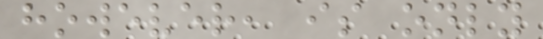however, is only
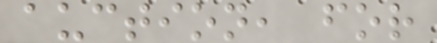auction, for
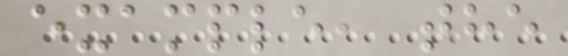example, the
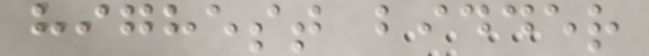highest bidder
